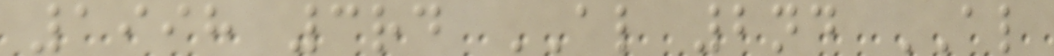1998 3rd AL 2nd AL
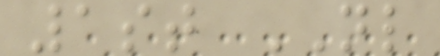1st NL
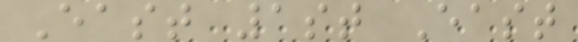East 1st East
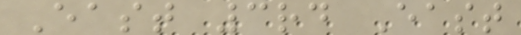East 3rd East
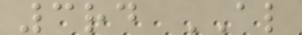3rd AL
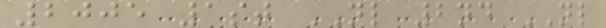2005 1st NL 2nd NL
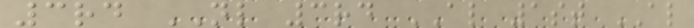3rd NL 3rd AL 1st AL
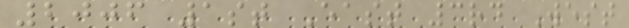2006 1st East 3rd West
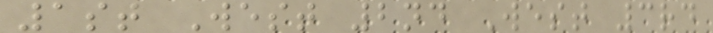1st West 2nd West 3rd
